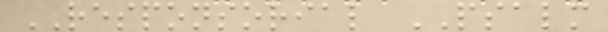RESPONSORIAL PSALM
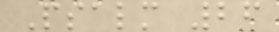Psalm 26
